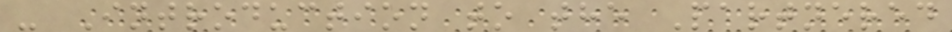- Introduction to the Partnered
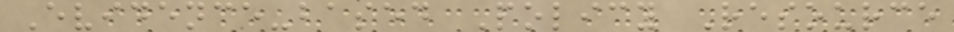Evidence-based Policy Resource
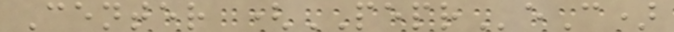Center (PEPReC)
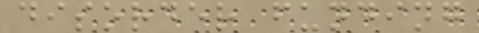disorder funding
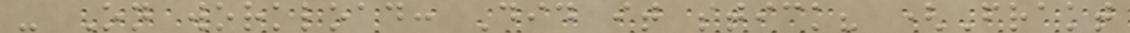- On workload: Did it stick? (Frakt
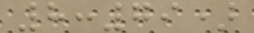8:79)
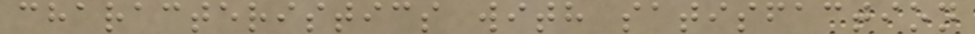characteristics with satisfaction
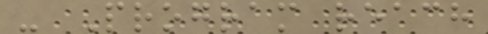- Program reach
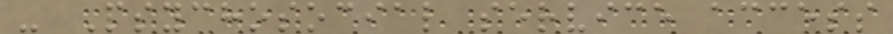- Psychosocial service access
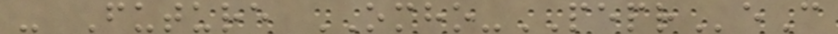- Future OMHO-PEPReC
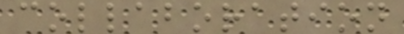collaboration
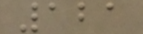121
